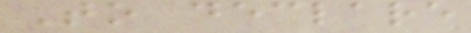To declare
